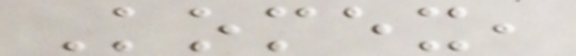Komex,
